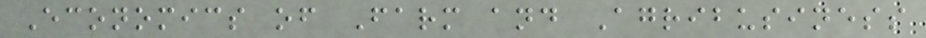Economics of Farm and Agribusiness
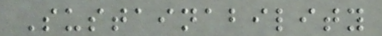Sustainability
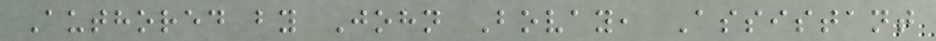Authored by John Bovay, Assistant
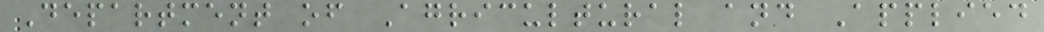Department of Agricultural and Applied
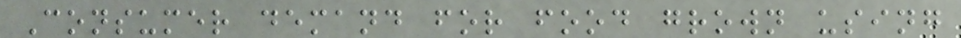Consumer demand for food grown using
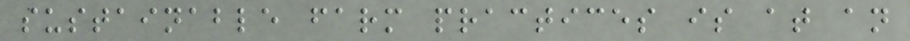sustainable farm practices is at an
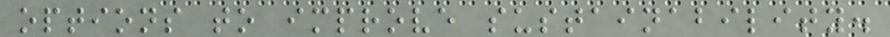options to improve sustainability.
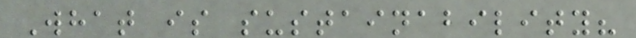What is sustainability?
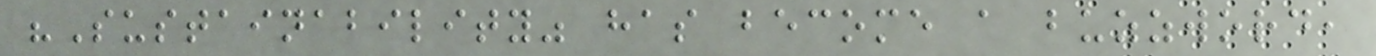"Sustainability" has become a buzzword,
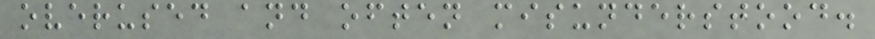overused and often misunderstood.
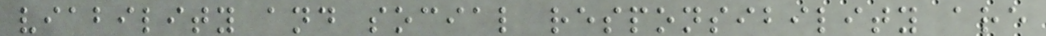viability and social responsibility are
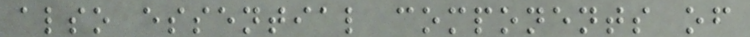also essential components of
